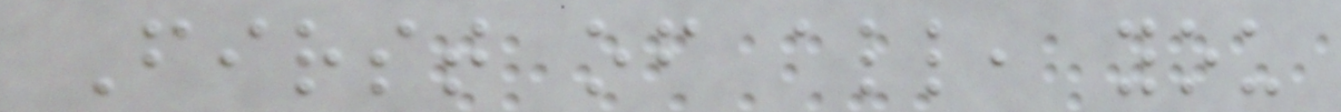First of all, you
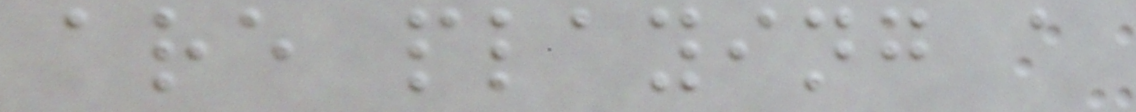are playing a
